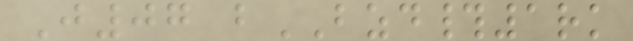J07 bBZD#1rk
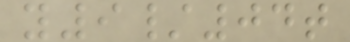y9/04t
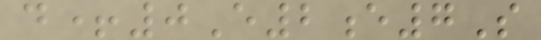d+0E2e7S
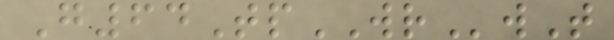G64TpWRwT
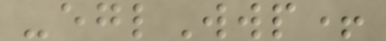-eglWwp+
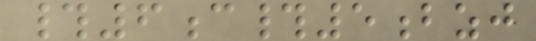#6c#5bzj
